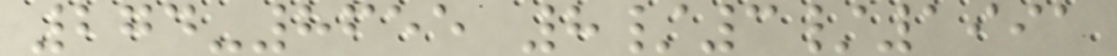274-8655 8/3/1991
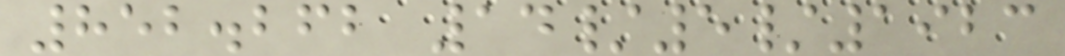852.262 14/5/1923
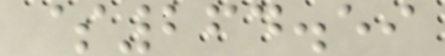$264.59
